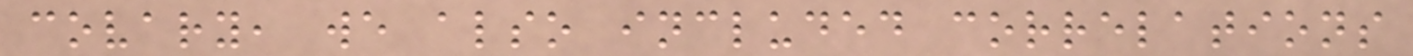covary, we also included correlations
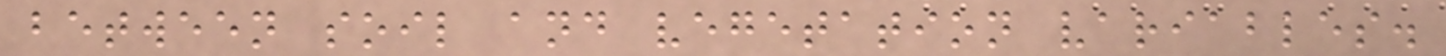between soil and vegetation variables.
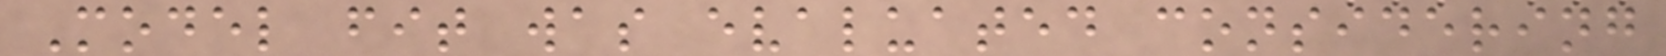Model fit was evaluated considering
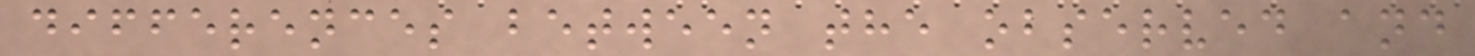differences between the observed and
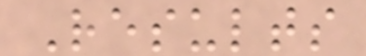Results
